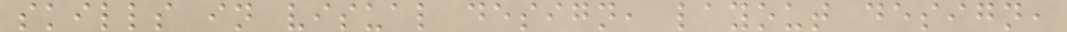skills in visual design, layout design,
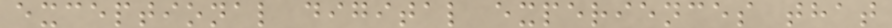exceptional digital experiences that
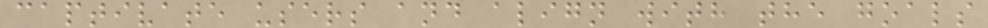captivate users and align with the goals
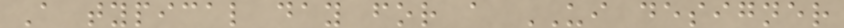A typical day for a UI designer
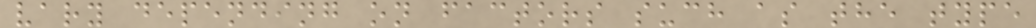vary depending on factors such as the type
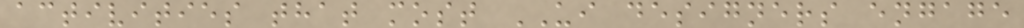activities that most UI designers engage
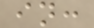in:
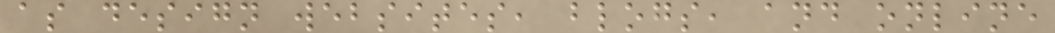as design websites, blogs, and online
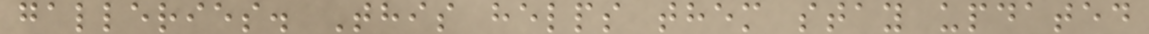galleries. This helps them stay updated
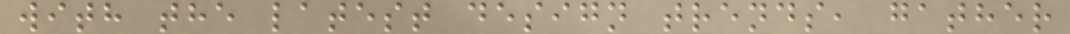with the latest design trends, gather
